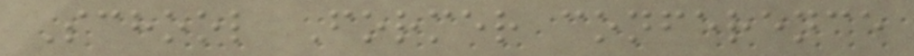School Former conference
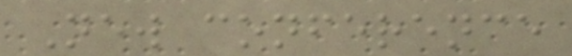New conference
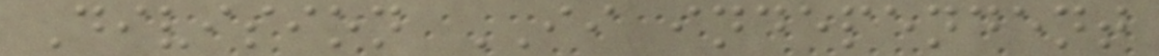Division II independent
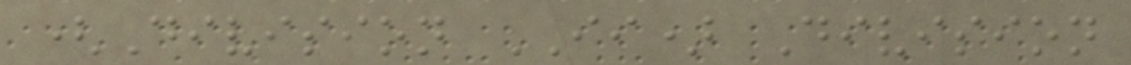(Division II) Division
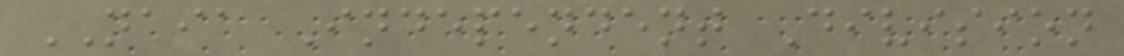NAIA Independent Division
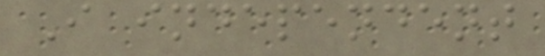I independent
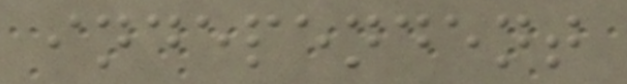independent
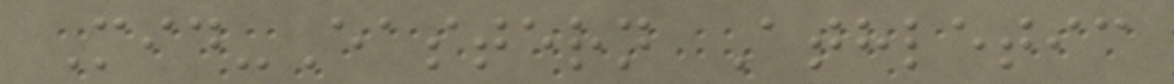Mid-Eastern Athletic
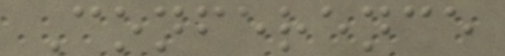Conference
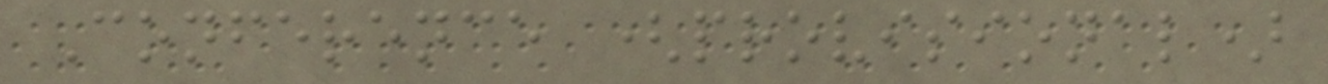Conference (provisional)
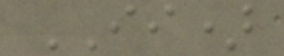II)
